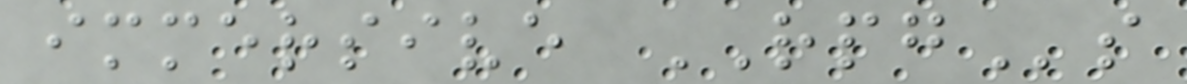immersive RPGs
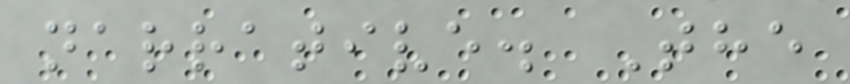narrative. The
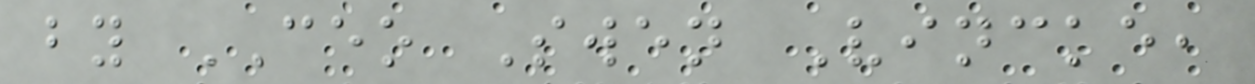by CEO Swen Vincke,
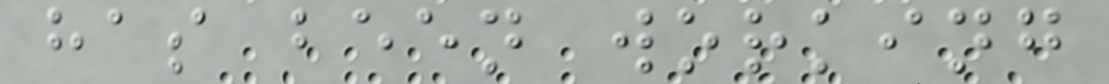has been working
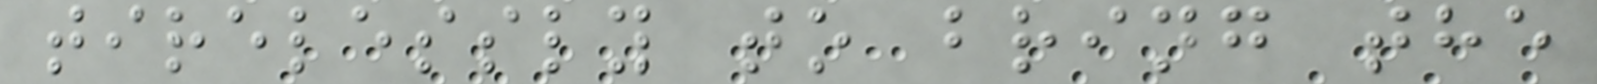tirelessly to bring the
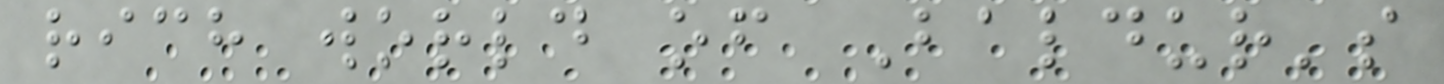rich world of Baldur's
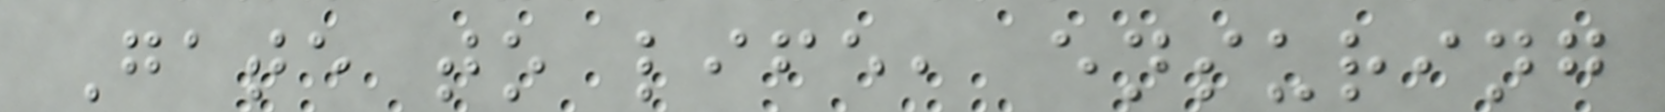Gate to life, ensuring
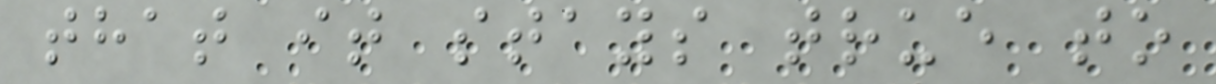that it stays true to
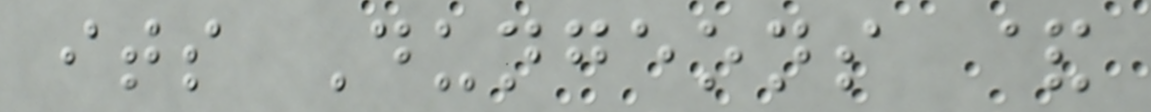its Dungeons &
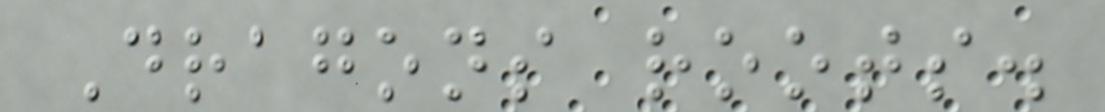Dragons roots.
